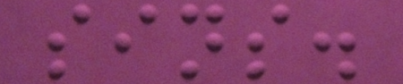sins.
